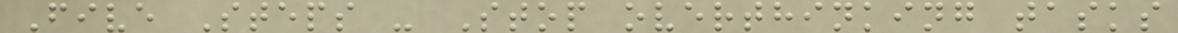Five Steps - Stop overthinking tasks
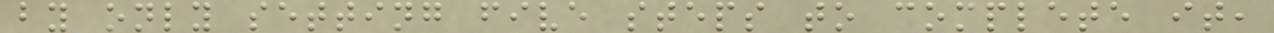by only setting five steps to complete it,
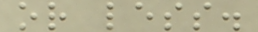or less.
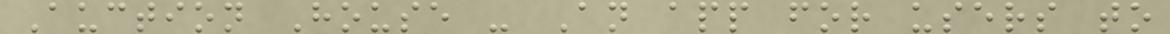Auction House - An app for users to
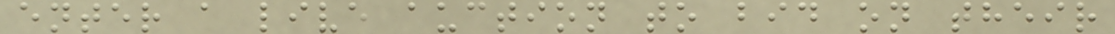enter a live auction to bid on their
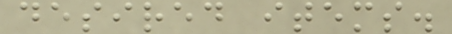desired items.
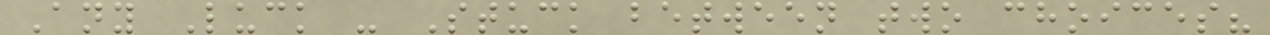Any Luck - Stuck between two choices?
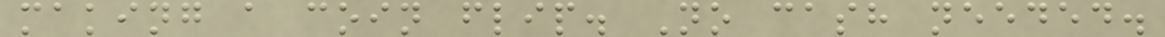making a coin flip. No cash needed.
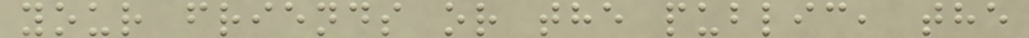your friends or the public, the
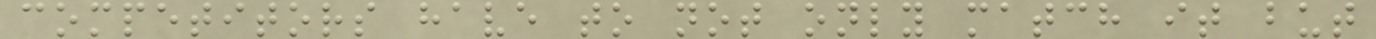competitors have to not only match it but
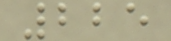225
